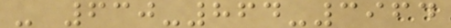- 630-864-3964
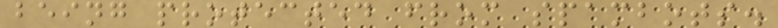being protected from spambots.
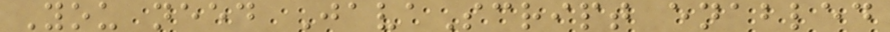You need JavaScript enabled
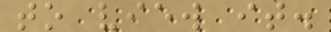to view it.
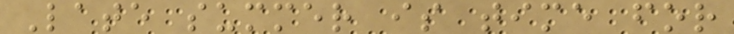Late summer is time for
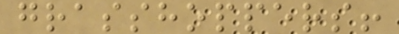grasshoppers!
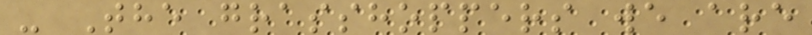- The grasshoppers we are
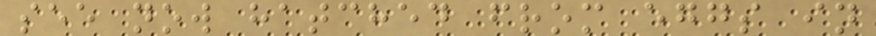see now hatched from eggs in
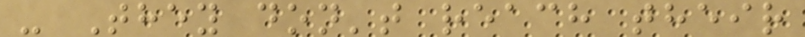- They don't reach their
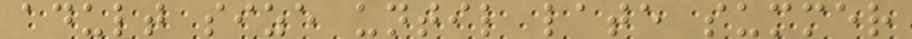adult size until late summer
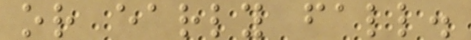or early fall.
